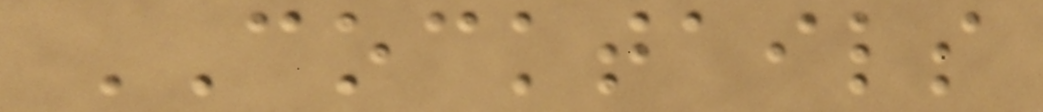COCKTAILS
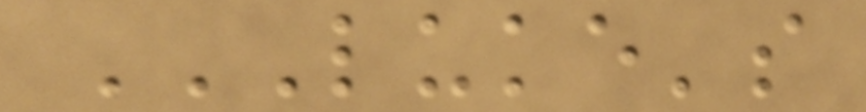LUKE'S
